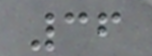36
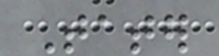Tater
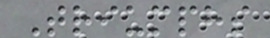Triumphs
